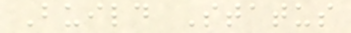Build Status
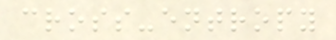cross-entropy
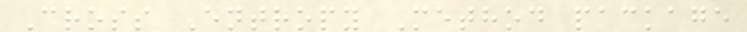Cross Entropy Method package
